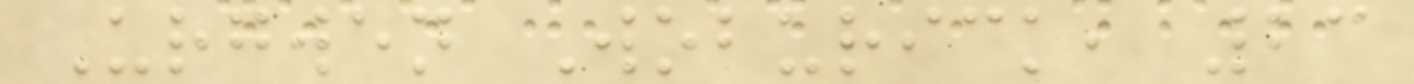Urgwen Woburick, 23
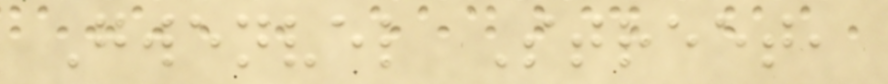Gwenvel Street,
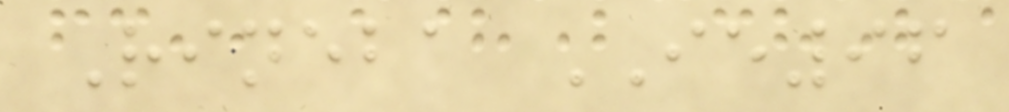Rineba IE96
